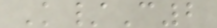K/C2
